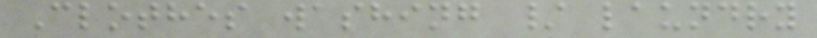Clothes washing / laundry
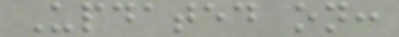Updated on:
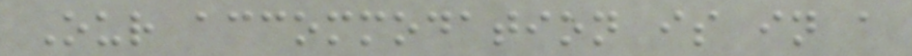Our accommodation is in a
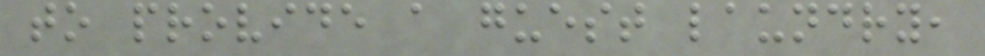to provide a guest laundry,
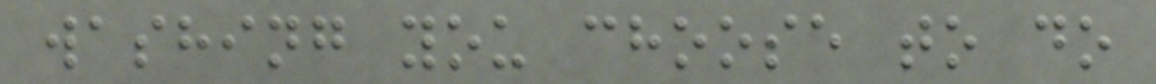washing you choose to do
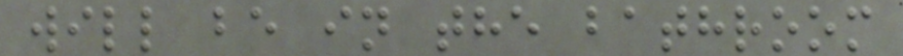will be in the bathroom
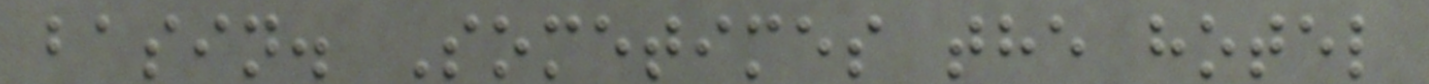basin. Sometimes the hotel
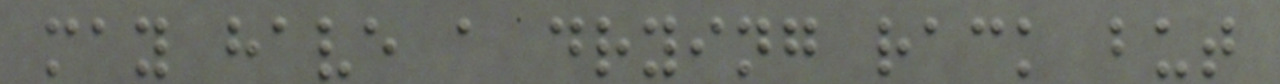may have a drying rack but
